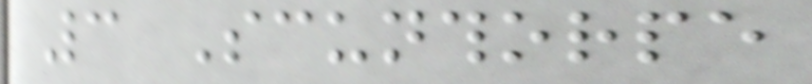3 Scunthorpe
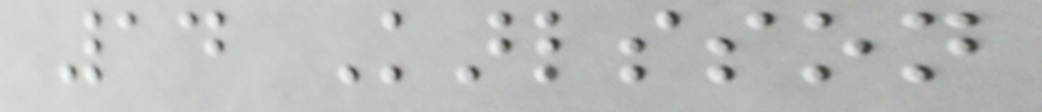14 Karlsson
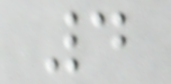4
